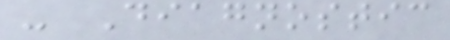- Diagnostic
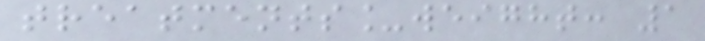treatments_weight: 1
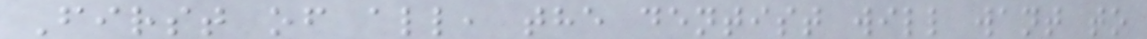First of all, the dentist will want to
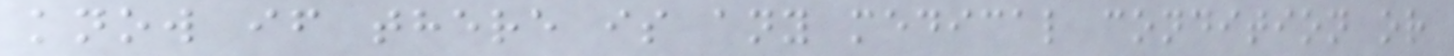know if there is any medical condition or
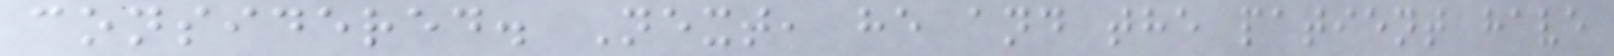considered. Next, he and the patient have
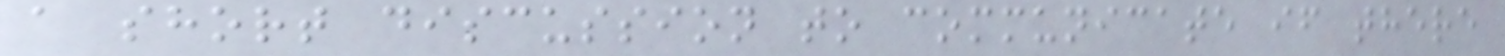a short discussion to communicate if there
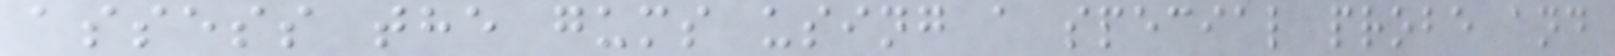assess the gums using a special probe and
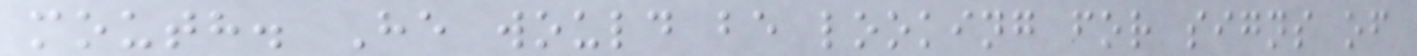mouth. He would be looking for signs of
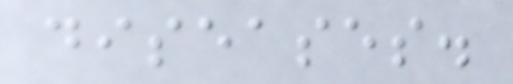diseases.
